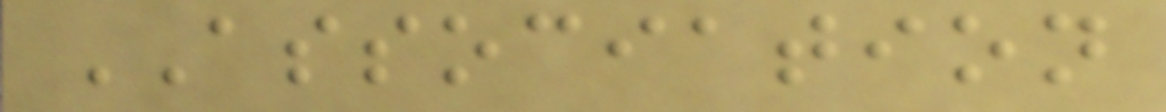ASSOCIATION
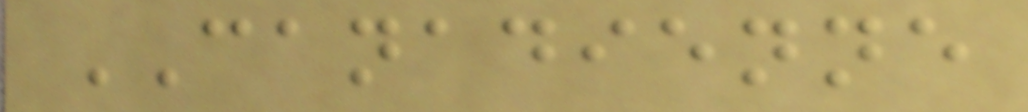CANADIENNE
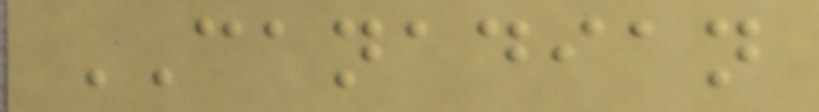CANADIAN
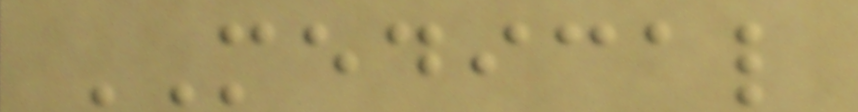MEDICAL
